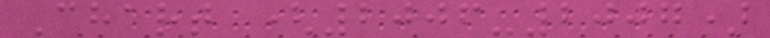Chart (2006-2007)
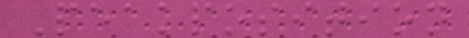Peakposition
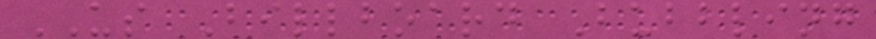US Billboard Bubbling
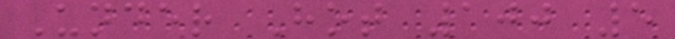Under Hot 100 5
